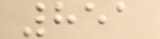851
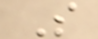S
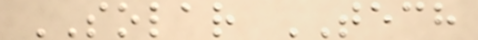SOLAR TECH
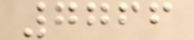7766
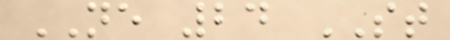NE 24 ST
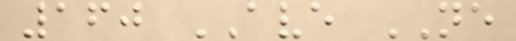160 AVE NE
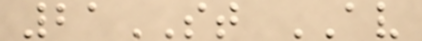21ST AV
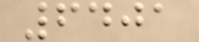6401
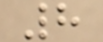8
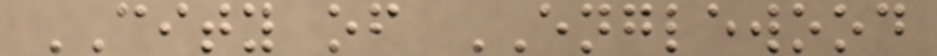CITY of ENGLEWOOD
